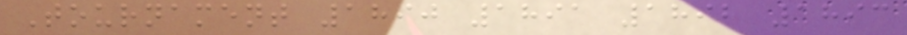Tournament 1890 1891 1892 1893
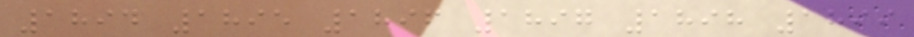1894 1895 1896 1897 1898 1899
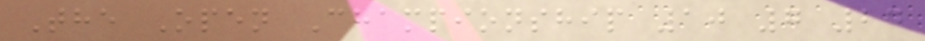The Open Championship 10 7 24
